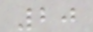20
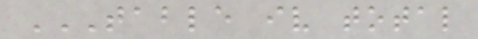TABLE IV TOTAL
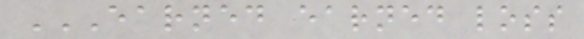EARNED EARNED LOSS
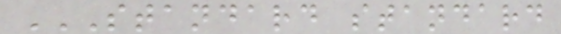STANDARD STANDARD
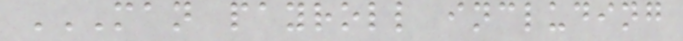MAN PAYROLL INCLUDING
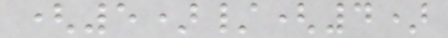(5)/(4)
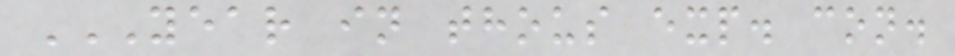YEAR IN THOUS EXP. CON.
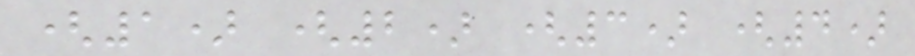(1) (2) (3) (4)
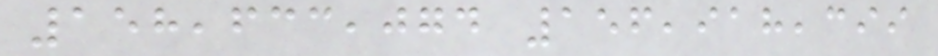158,633,074 156,918,399
